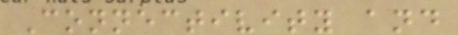Connectivity and
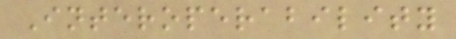Interoperability
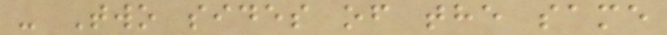- Two sides of the same
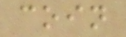coin
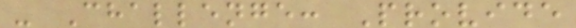- Challenge: Provide
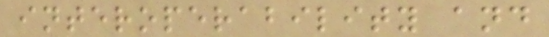interoperability and
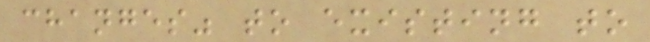changes" to existing to
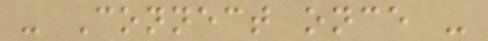- Connect once -
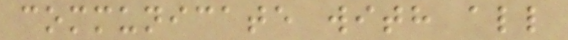communicate with all
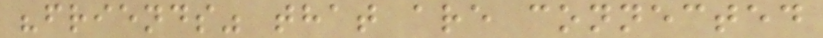"friends" that are connected
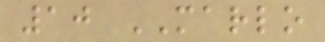10 MARLO
